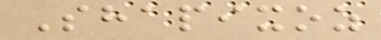Shapixoz
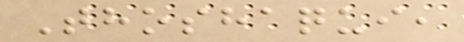Thoshaqui,
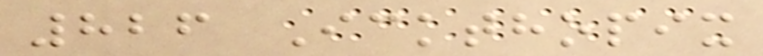826 Ickthopix
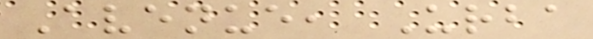Avenue, Urba
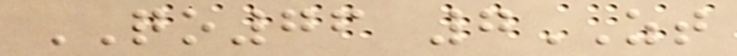QO76 7ZT
